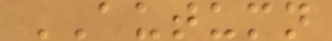AUTUMN
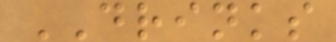DRINKS
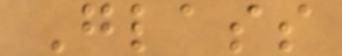Glass
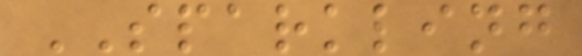SPARKLING
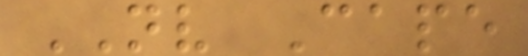NV Cape
